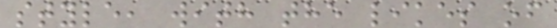style, with the likes of
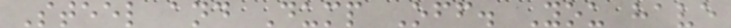Steel and Dump Off. You have
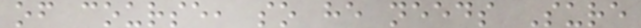of course, so he needs Sure
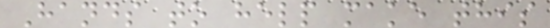Hands to help make this
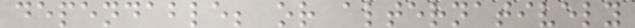dependable; or alternatively
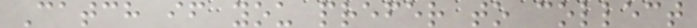Catch if you prefer to collect
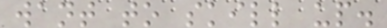want to skill up.
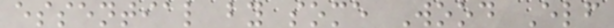essential by some Wood Elf
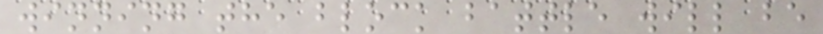winning the block battle will be
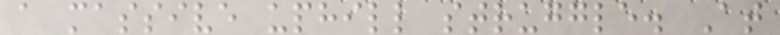a massive uphill struggle. At
